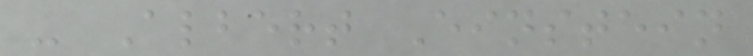- Albert Einstein
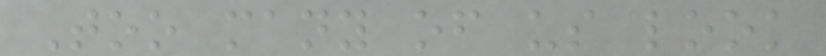Too many of us look
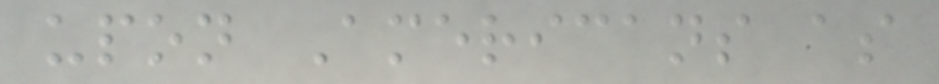upon Americans as
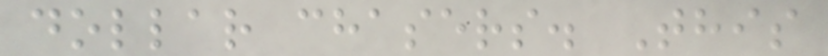dollar chasers. This
